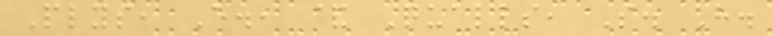Plys, E., & Qualls, S. H.
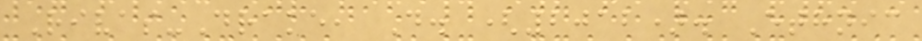Rivas-Drake, D. (2012). Ethnic
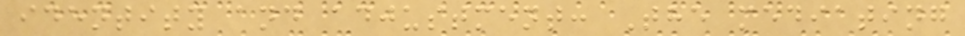identity and adjustment: The mediating
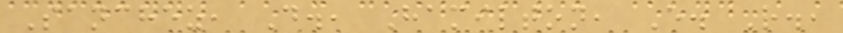Sanchez, D., Hamilton, E. R.,
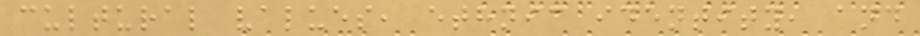cultural values, ethnic identity, and
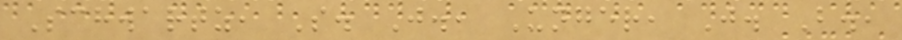Schwartz, S. J., Unger, J. B.,
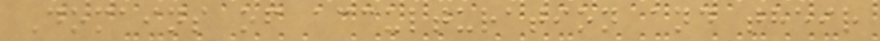Domains of acculturation and their
